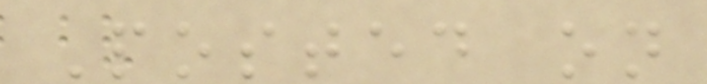Posted on
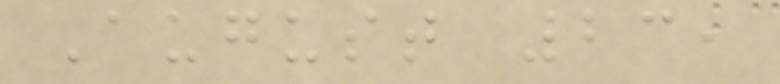August 23,
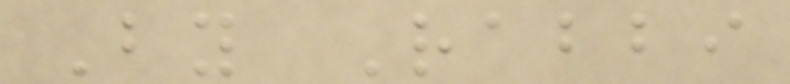By Rabbi
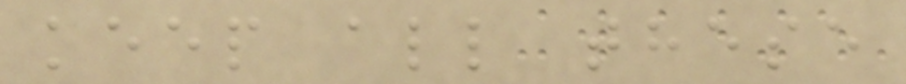keep all these
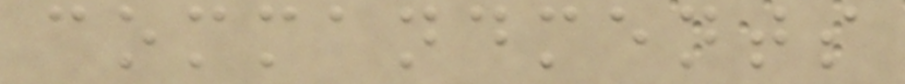commandments
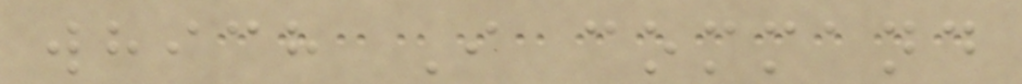which I command
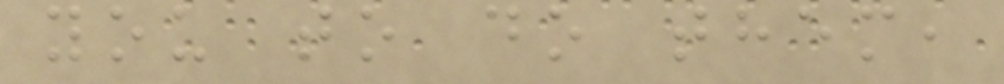you to do them,
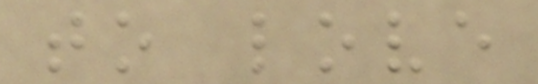to love
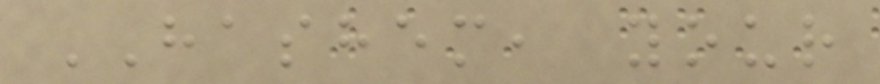HASHEM, your
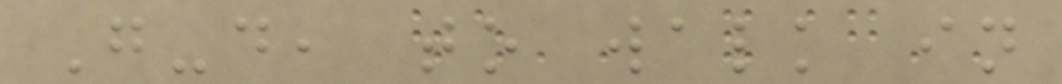G-d, to walk in
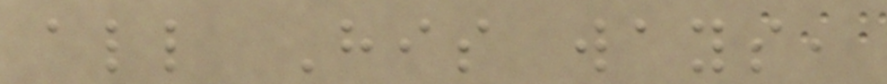all His ways,
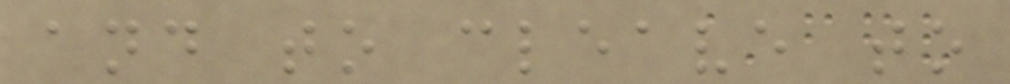and to cleave to
